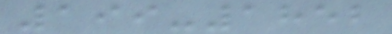199-1852
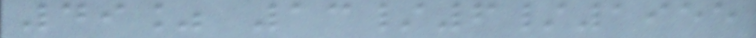49% 13/6/1955
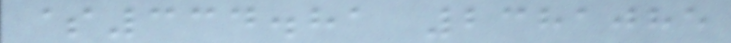$334.81 2381085
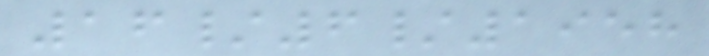16/6/1958
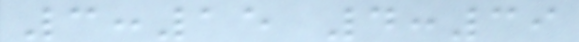3:15 4:39
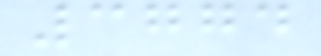3774
